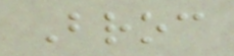Broc
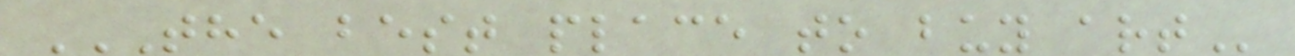THE BEST PLACE TO BUY ART
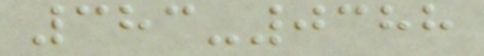383-0388
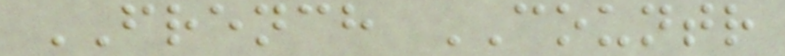FRENCH COUNTR
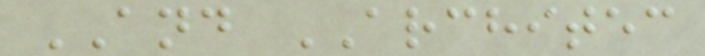AND ARCHITEC
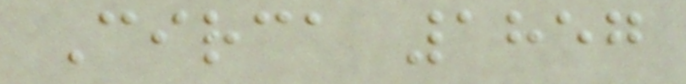Circa 1857
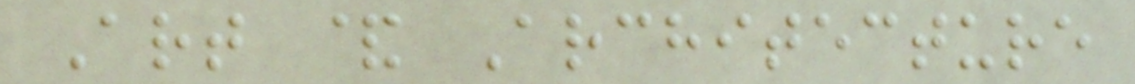Art & Architecture
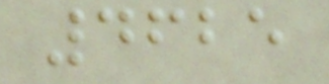4625
